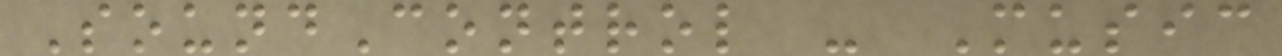SoundControl - Music
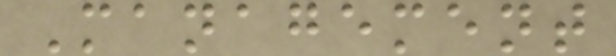Management
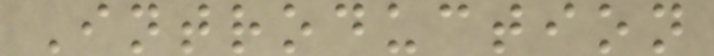Introduction
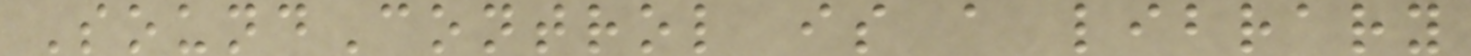SoundControl is a library
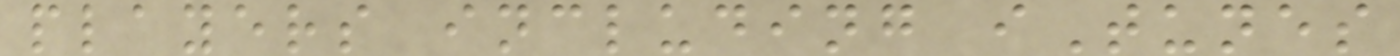players including iTunes
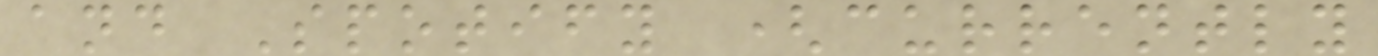and Spotify (currently
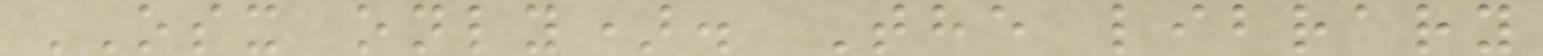OSX only). The library
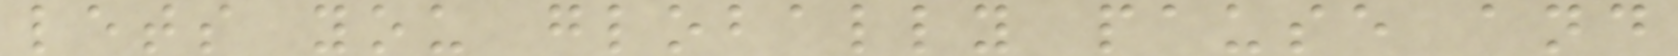lets you globally pause and
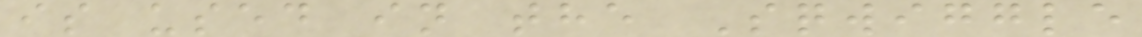is used in the Sqwiggle
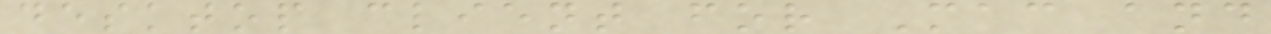desktop client for Mac and
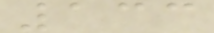133
